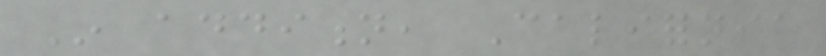In addition, California
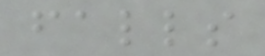falls
